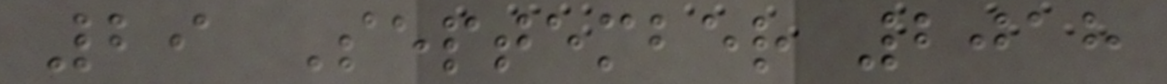29 September 2018
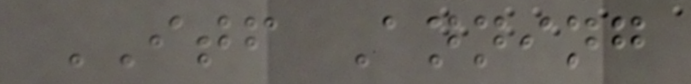ITF Anning
